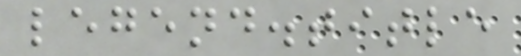legend.title
